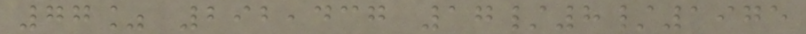77% 292,437 17/8/1975
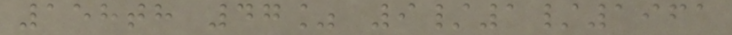158th 47% 9/1/1961
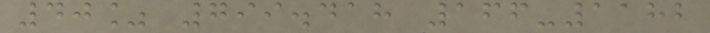40% 799.418 166-1182
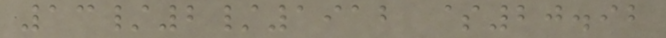13/2/1912 $20.92
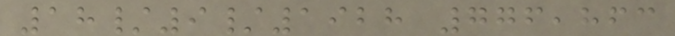18/9/1928 776,863
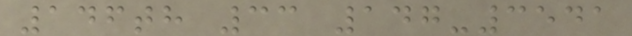146th 33 147-3541
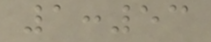1:53
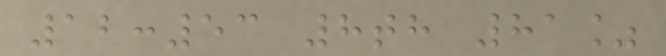12:53 8th 81%
